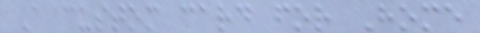A custom card for Home
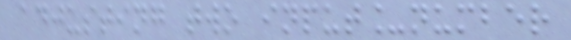adjusting two input_number
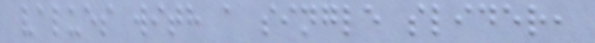values with a single slider,
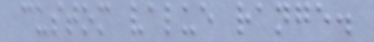custom value range.
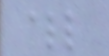all
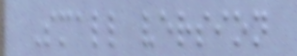Small version
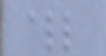all
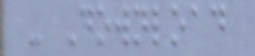- Download
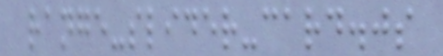range-slider-card.js
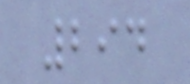294
